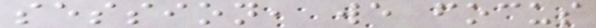session, we focus
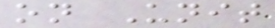on Unit
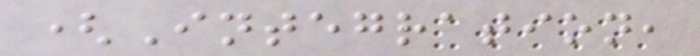(Integration,
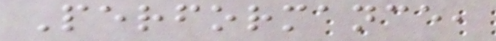Performance,
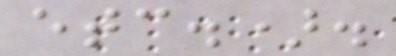etc.).
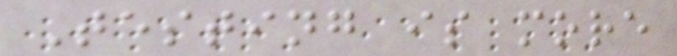Testing is more
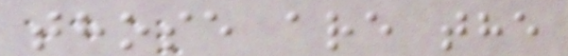those are the
